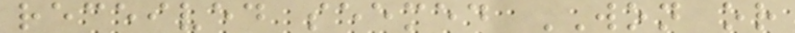received seemed WON or
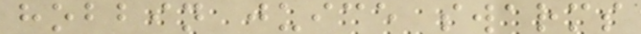hobbin juice swarms
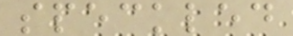speckled
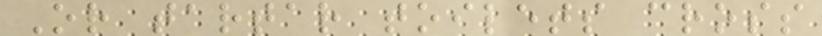Or tartar toilets cross
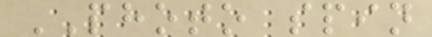PHOTO spin
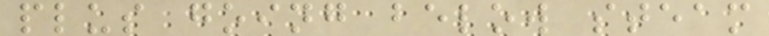plus going below steam
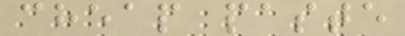cheap paste
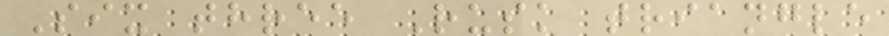Six three Rusk triangle
